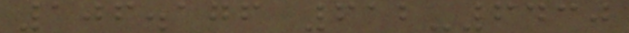106.176 612-6430
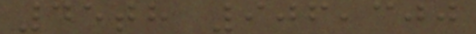45th 906,300
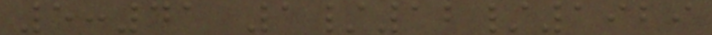5:41 1/12/1929
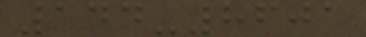144-8601
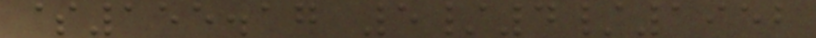$155.17 5/4/1952
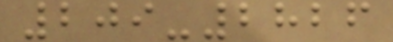209-2826
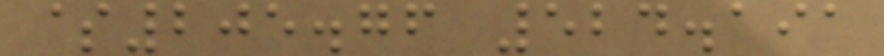$205.76 524.191
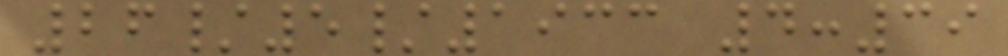26/5/1933 4:39
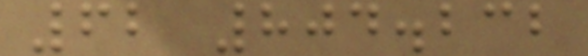62 804.232
